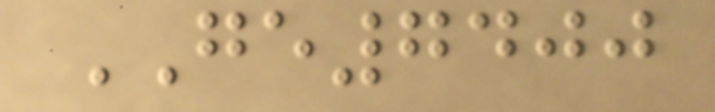GE7400
